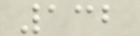132
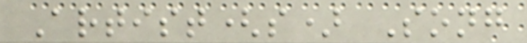Artist(s) Song
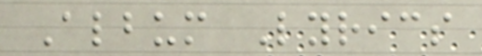Album Lyrics
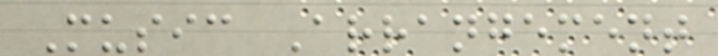Music Arrangement
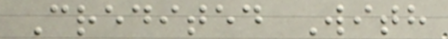Credited With
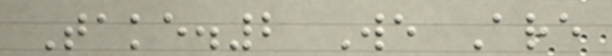Take.2 We Are
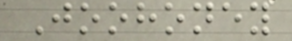Joohoney
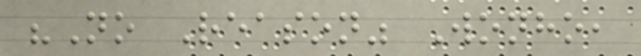"No Reason" Wonho,
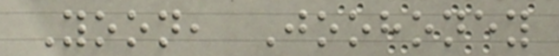Yoon, Joohoney
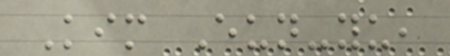Kim Eun-yu,
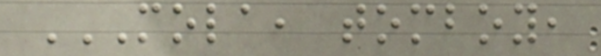MOLA, TOMBOY,
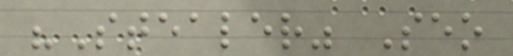"Stealer" Seo
